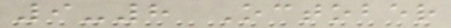9-8 October
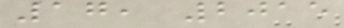17, 2015
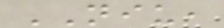NIU,
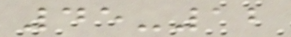45-12
